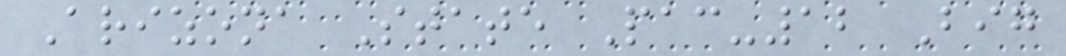Arizona State Pac-12 Big
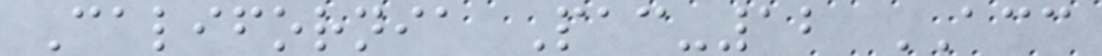California Pac-12 ACC
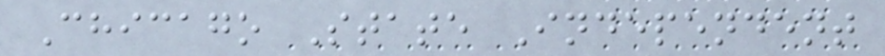Chicago State Independent
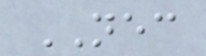NEC
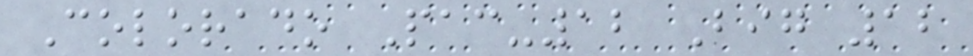Colorado Pac-12 Big 12
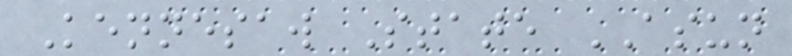Kennesaw State ASUN
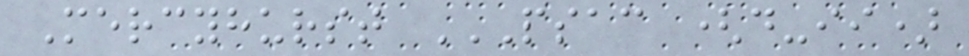Mercyhurst PSAC (D-II)
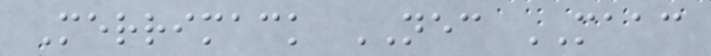Merrimack NEC MAAC
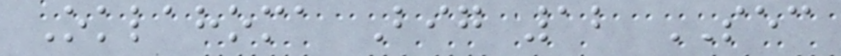Oklahoma Big 12 SEC
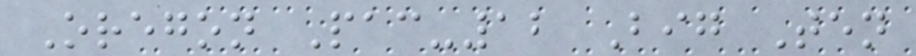Oregon Pac-12 Big Ten
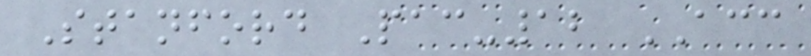Stanford Pac-12 ACC
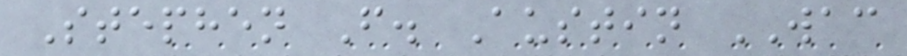Stephen F. Austin WAC
